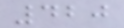420
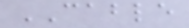CABLE
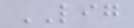LIG
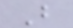B
